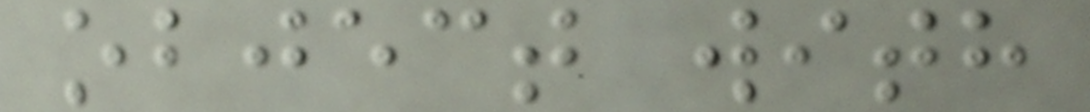object with
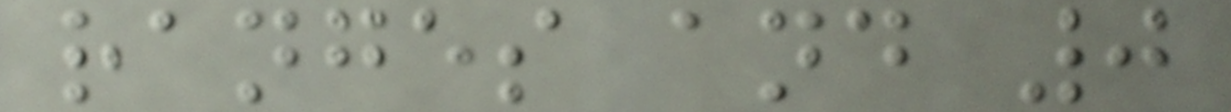ranges and 0
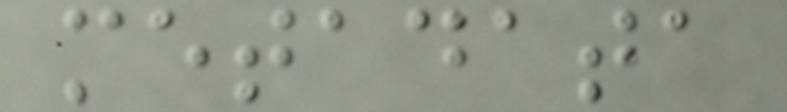metadata
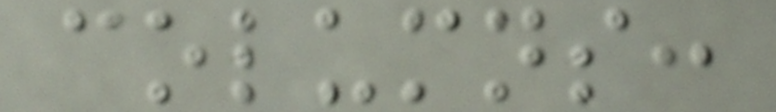columns:
